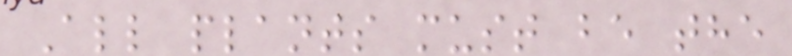All plants must be the
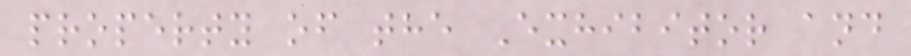property of the Exhibitor and
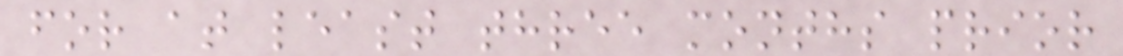for at least three months prior
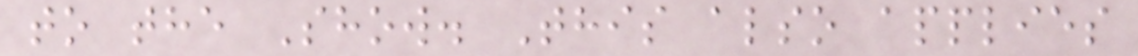to the Show. This also applies
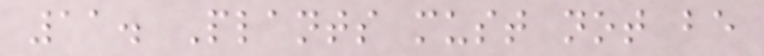11. Plants must not be
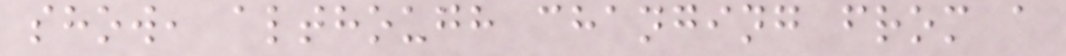show, although changing from a
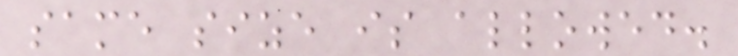same size is allowed.
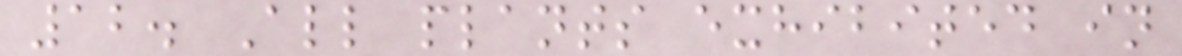12. All plants exhibited in
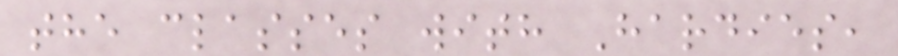the classes with Hardies,
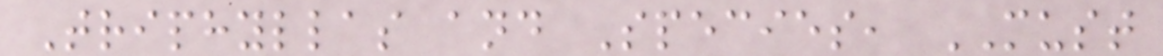Triphyllas and Species, MUST
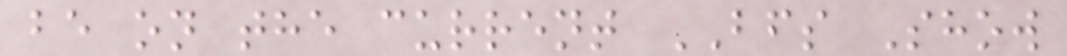be on the current BFS Show
